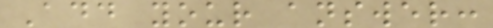Add your answer:
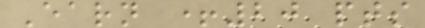Earn +20 pts
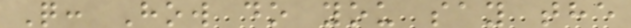Q: How do you say the
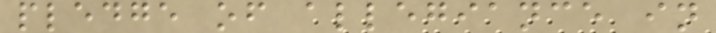pledge of allegiance in
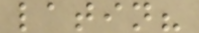latin?
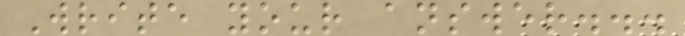Write your answer...
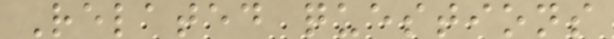Related questions
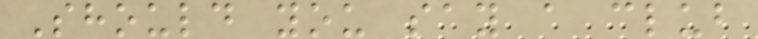Should you say a club
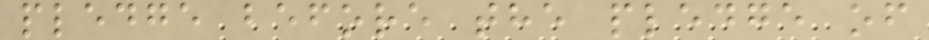pledge before the pledge of
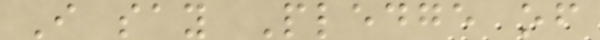I say Pledge of
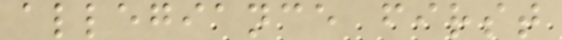allegiance first
